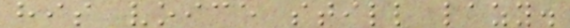his voice still lazy.
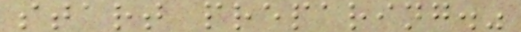start preparing."
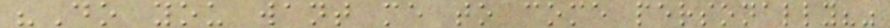"Do you want me to come personally?"
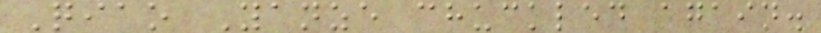Qiao Yanze chuckled again.
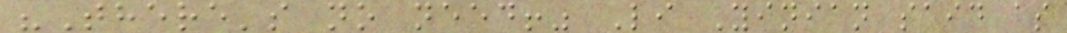"There's no need!" Li Yinian said as
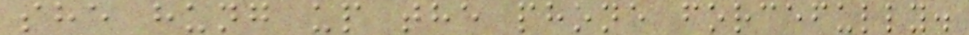she hung up the phone forcefully.
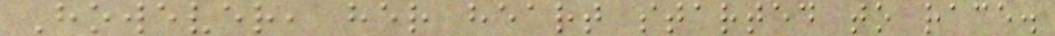However, her heart started to race.
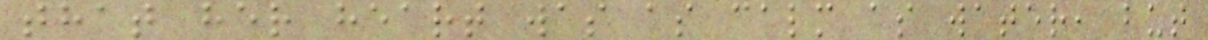that her heart was as calm as water, but
